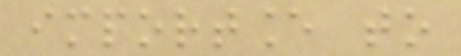importance to
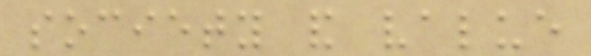society and value
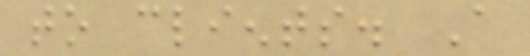to clients. A
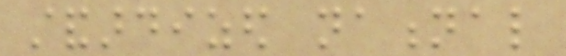standardized national
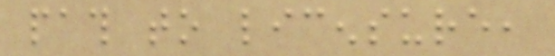path to licensure,
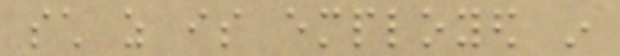such as is employed in
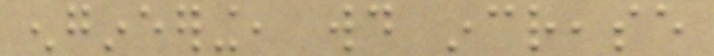engineering, would increase
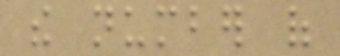the number of
